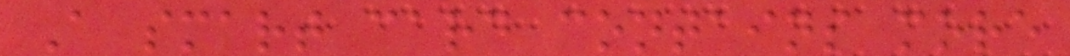A smart card contains more
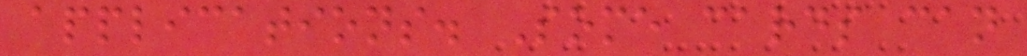applications. Some cards can
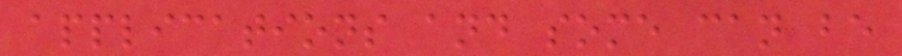applications and some can be
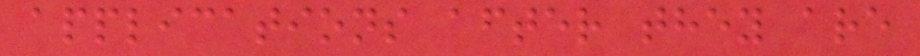applications after they are
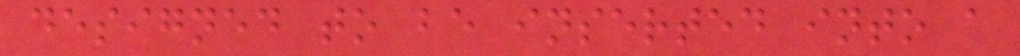designed to be inserted into a
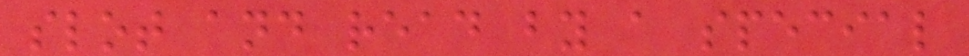slot and read by a special
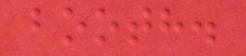booth.
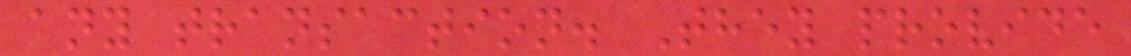any transaction. They provide
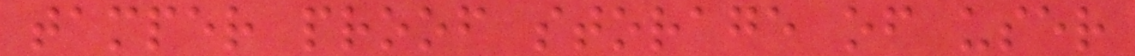tamper proof storage of user
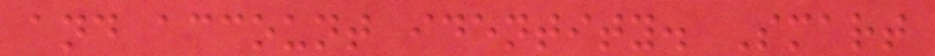and account identity. Smart
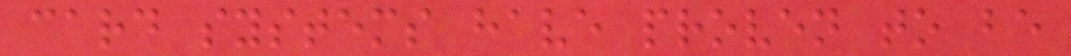card systems have proven to be
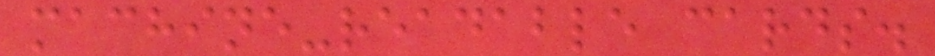machine-readable cards.
